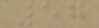57
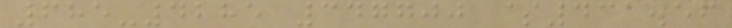685-4285 347700 $431.56
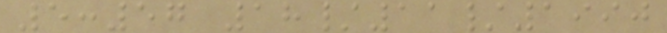5:57 18/11/1990
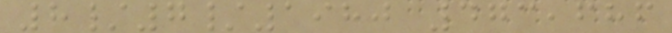8/7/1980 473,686
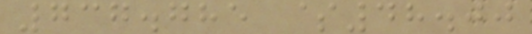737.785 $48.00
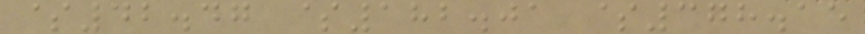$42.47 $182.01 $378.15
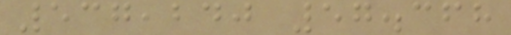537,240 57.368
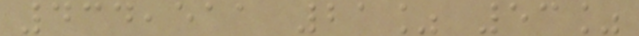434,511 21% 53%
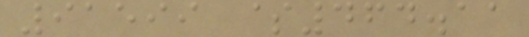91599 $464.11
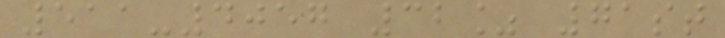511-4057 32% 71st
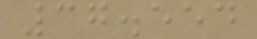37.554
